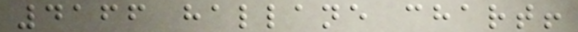4166 hallane chart!
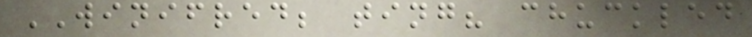WINIFRED; ting? chuckled
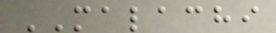MALACHI
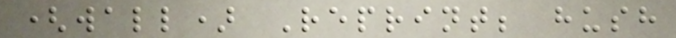(wall) Reprint; hush
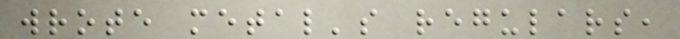wrote metal's regulars,
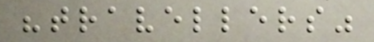"travellers"
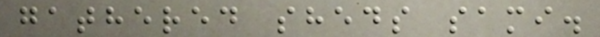gathered sheds sami.
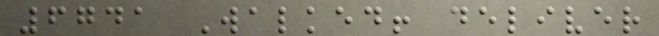6741 Walked! deliver
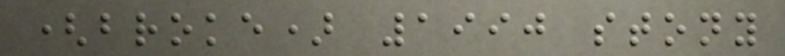(broke) 1990 stony
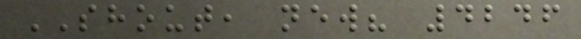SHOUT, new? 4246
